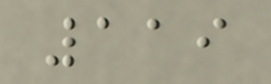119
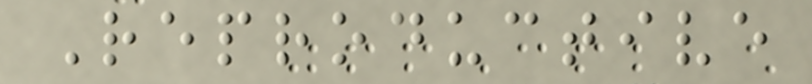Reproductive
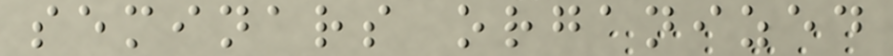seminars organized
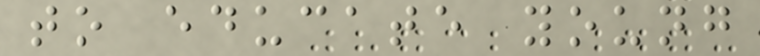to educate young
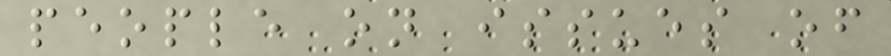people on issues of
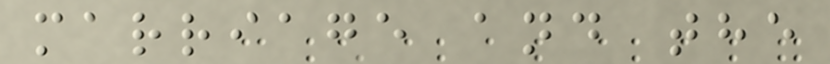marriage and the
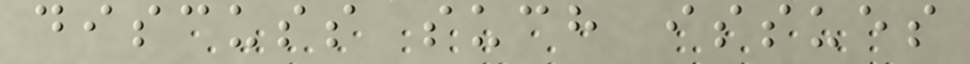discuss such issues
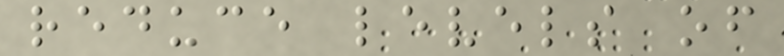reduce levels of
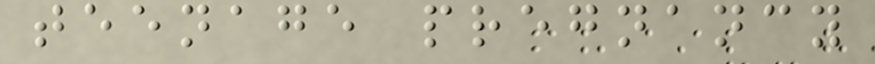teenage pregnancy
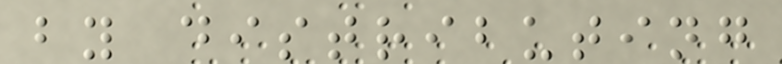by distributing
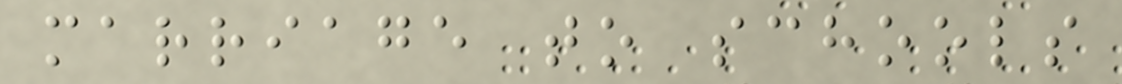marriage to schools
